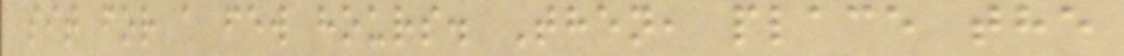sit for a few hours. Then, place the
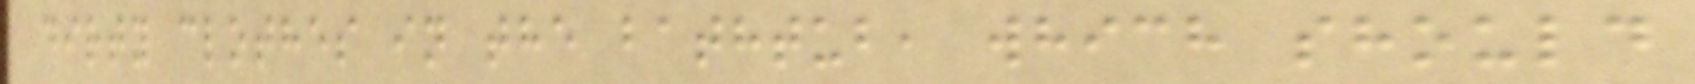dirty clothes in the bathtub, which should
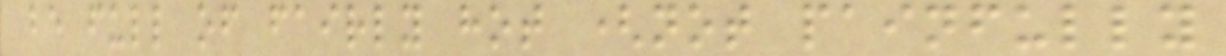be full of fairly hot (not painfully
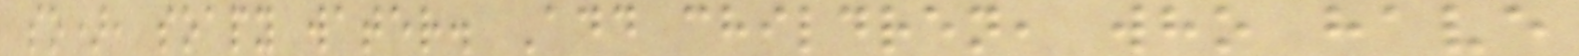so), soapy water. Add children, who have
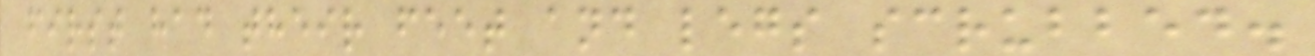first had their feet and legs scrubbed.
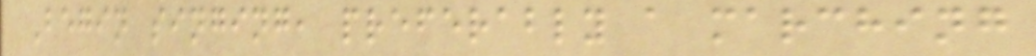Begin singing, preferably a marching
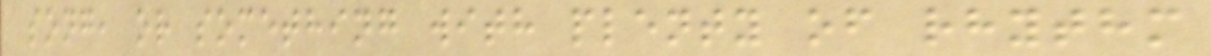song, or something with plenty of rhythm
